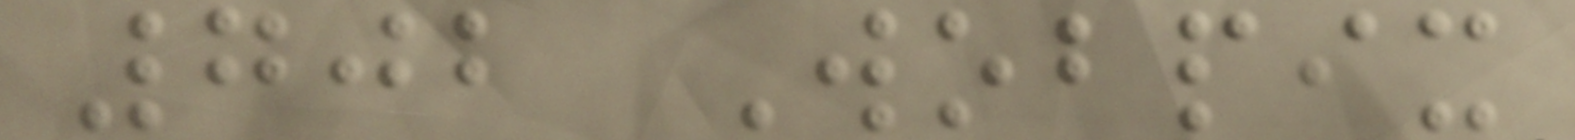702 Wobpix
